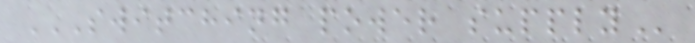SWITCHING POWER SUPPLY
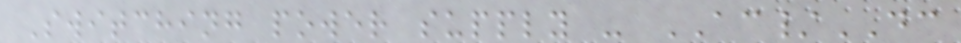Switching power supply - AC/DC
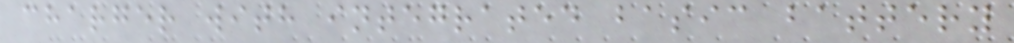charger with integrated basic battery
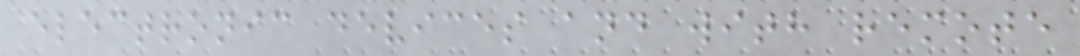electronic devices and with remote
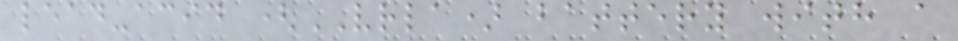lead-acid (VRLA) battery with a
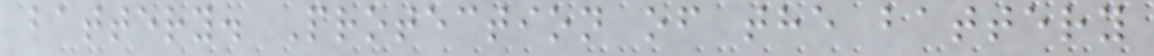battery. Protection of the battery
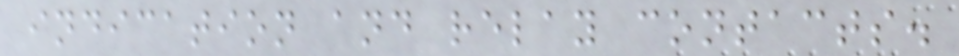indication and relay contacts.
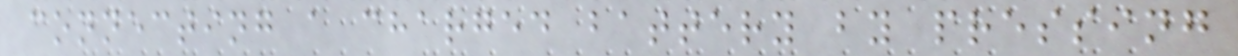connecting a charged battery by pressing
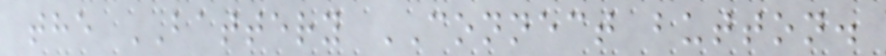the BATTERY CONNECT button.
